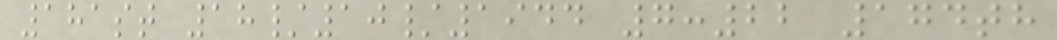181st 18/10/1944 7:22 174th
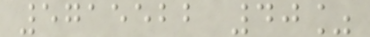5715522 40%
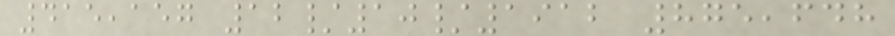415,157 12/10/1912 875,648
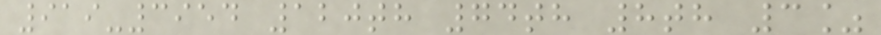919-3954 120th 74th 8th 3%
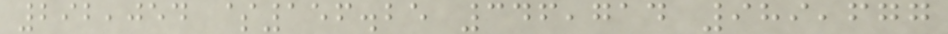292,054 $156.25 346,714 989,677
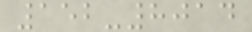152-8014
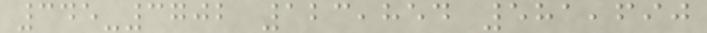345-3702 123,854 581,690
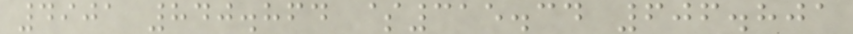4901 840.864 $315.34 606.801
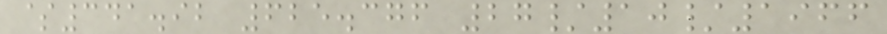$341.92 625.376 27/10/1966
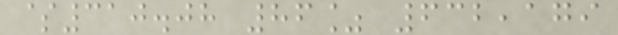$310.08 86% 632,179
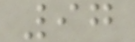97
